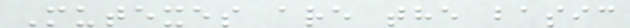Mutexes are the basic
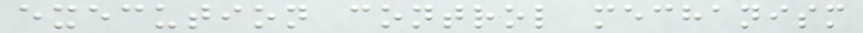execution control mechanism
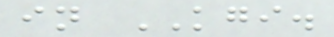in KGI.
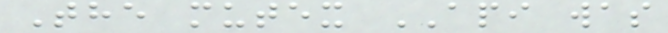The mutex API was
